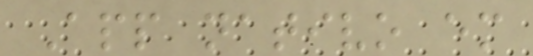App nativo em
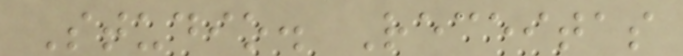Studio. Receitas
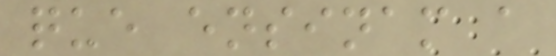que ensinam a
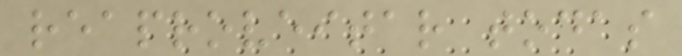reaproveitar todas
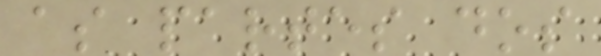as partes dos
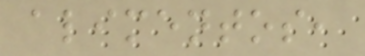alimentos,
